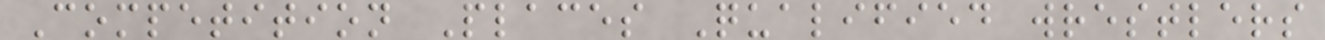Competition Places Qualified wrestlers
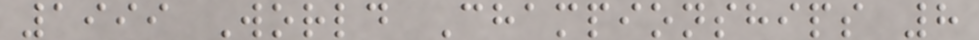1999 World Championships 8
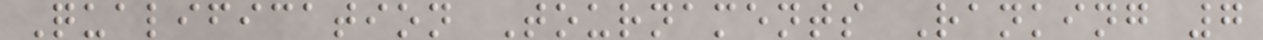Qualification Tournaments Ranking 7
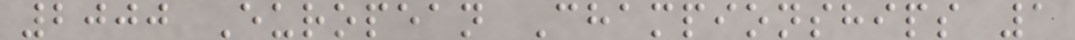2000 European Championships 1
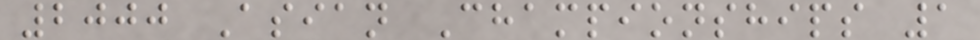2000 Asian Championships 1
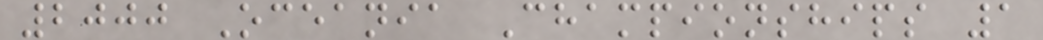2000 Oceania Championships 1
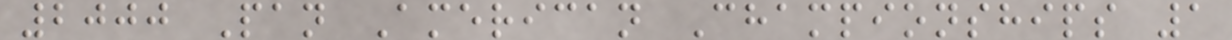2000 Pan American Championships 1
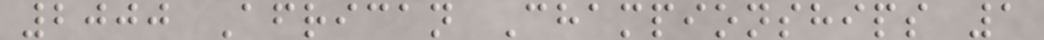2000 African Championships 1
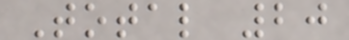Total 20
